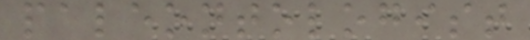paleontologist
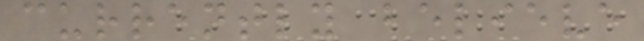currently believe
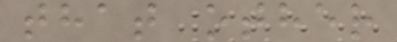that other
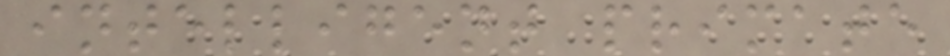intelligent primate
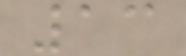13
